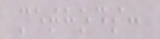methods:
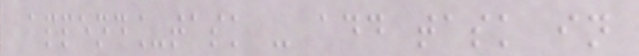append_task - add task in
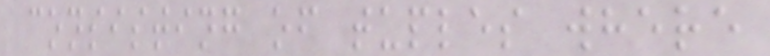consisting of tuples where
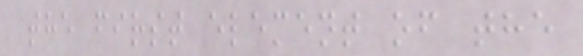the first element of the
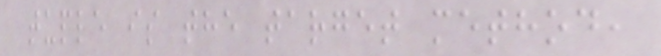tuple is the target method,
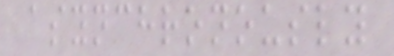asynchronously
